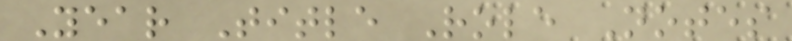Year Title Role Notes
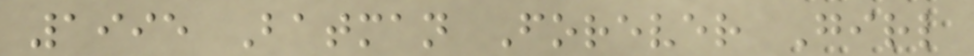1995 Batman Forever Girl
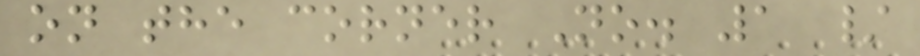on the corner No. 1 /
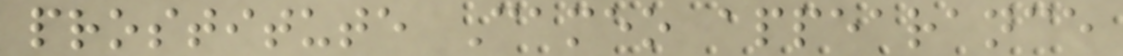prostitute Cameo appearance
